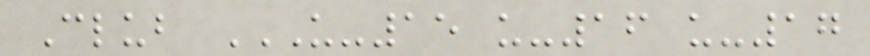Club U-15 U-16 U-17
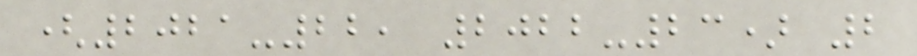(2021-22, 2022-23) 2
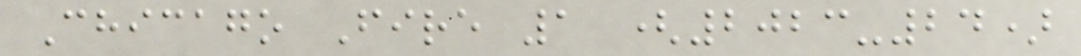Chicago Fire 1 (2023-24)
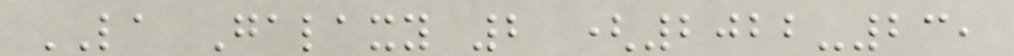LA Galaxy 2 (2022-23,
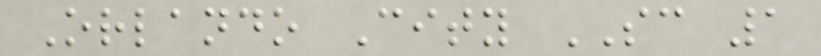Orlando City SC 1
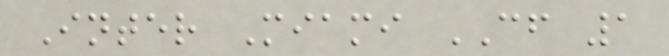Inter Miami CF 1
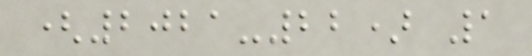(2021-22) 1
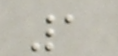1
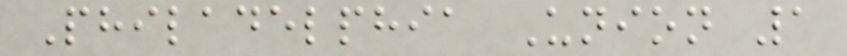Philadelphia Union 1
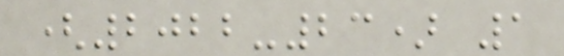(2022-23) 1
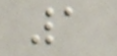1
